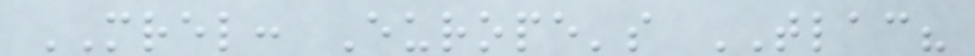MREL: Europe's TLAC?
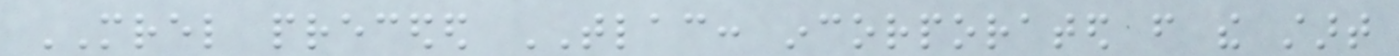MREL preceded TLAC: incorporated from the start
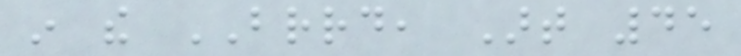in the BRRD, Art 45
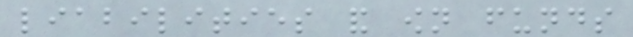liabilities and own funds
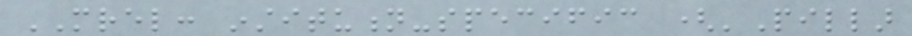MREL: institution-specific ('Pillar
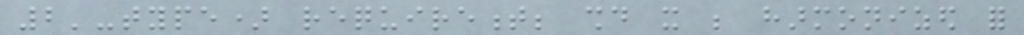2'-type) requirement; should it be harmonized for
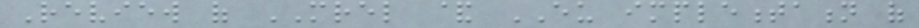Review of MREL & EU implementation of
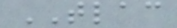TLAC
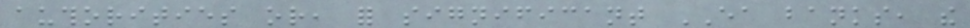authorities or, for significant EA banks, the
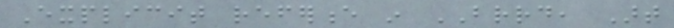Explicit reference in BRRD, Art
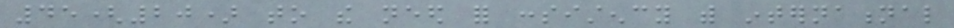45(20) to the need for consistency with international
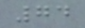74
